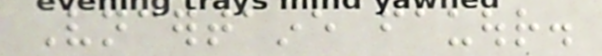Vncertaine fauour.
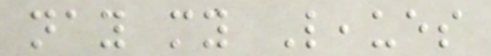nay my Leaues
